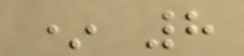* 8
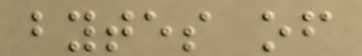bytes of
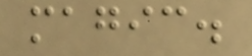magic.
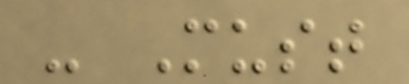- Must
